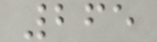265
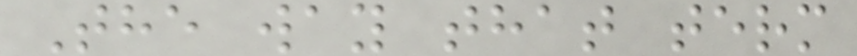The way that term
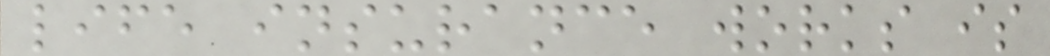life insurance works is
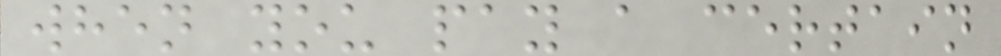when you pay a certain
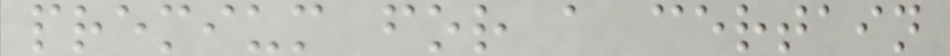premium for a certain
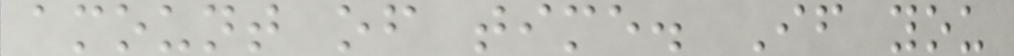amount of time. If you
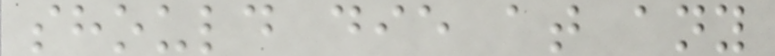should die at any
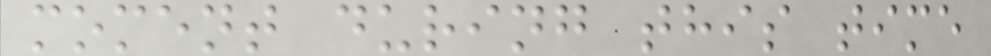moment during this time
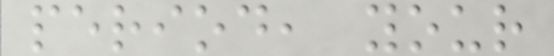period, your
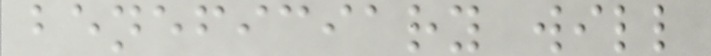beneficiary will
